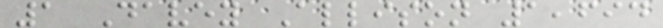1 Davey Allison 1,694
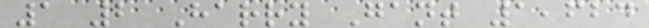1 2 Harry Gant 1,624
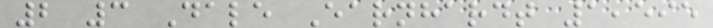2 3 Dale Earnhardt 1,595
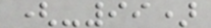(-99)
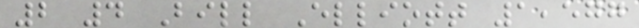2 4 Bill Elliott 1,577
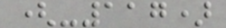(-117)
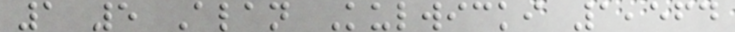1 5 Alan Kulwicki 1,564
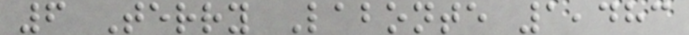6 Terry Labonte 1,483
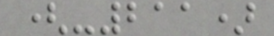(-211)
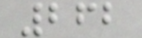262
